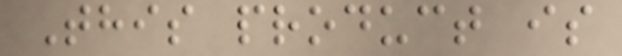This product is
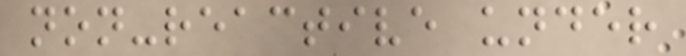non-reactive under
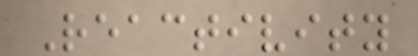Reactivity
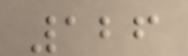126
